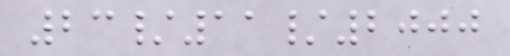23/11/2000
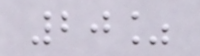20%
